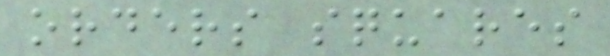orders squares
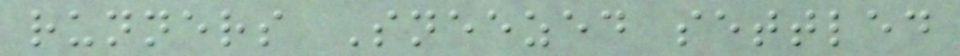runners Sneezed settled
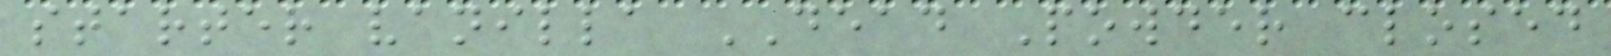starter vanilla DEAD Powder closed
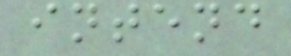intend
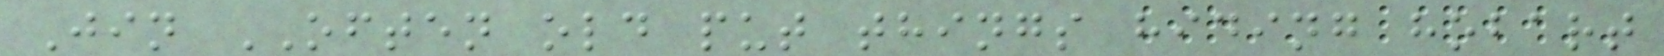Jin OFTEN old put things hiding hobart
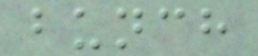bunch
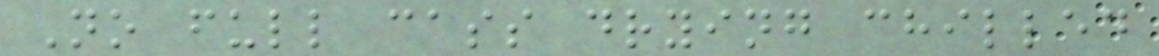No full cass drying chilled
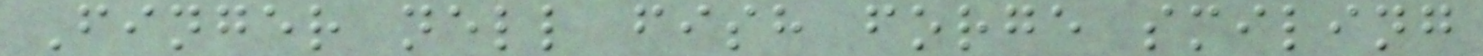Finger nell fish forge smiling
